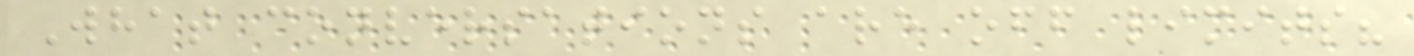What conversations are off limits?
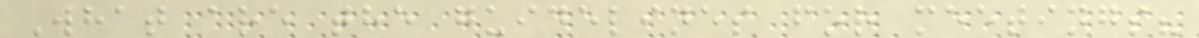What are the guidelines for meetings?
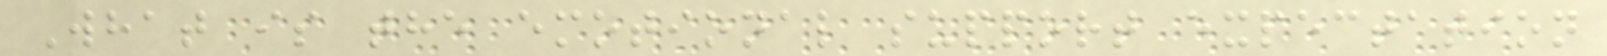What is the emotional support expectation
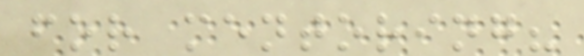for mentoring?
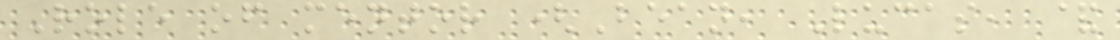Role of mentor (Bean, Lucas, &
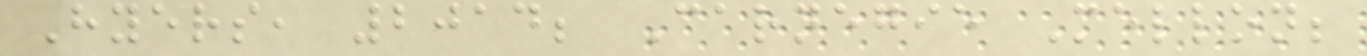Hyers, 2014; Carnegie Mellon;
